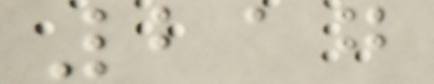217
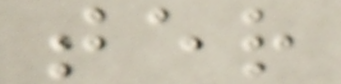ter
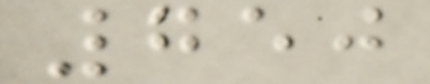750
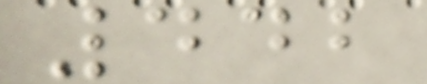442
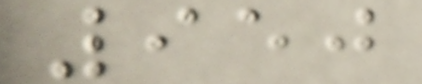950
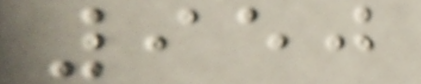950
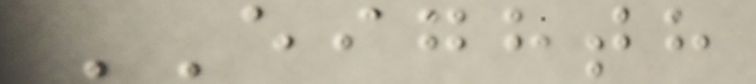EIGHTH
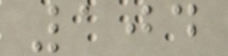104
